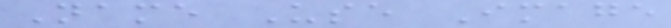Name Use Image
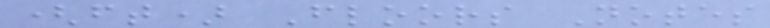(ft) Floors Notes
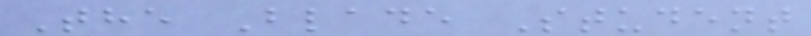The Blade Student
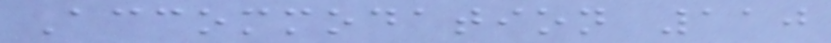Accommodation 110
